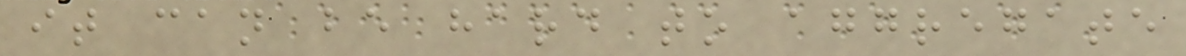it can be hard to aggregate
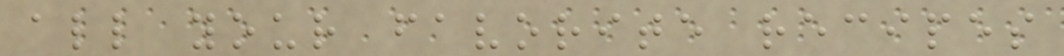all your favorite recipes
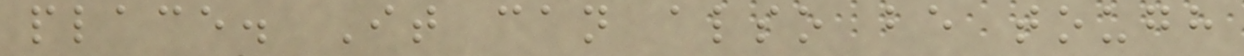place. It can also be tough
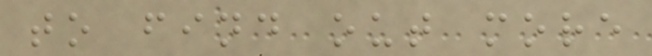to find out more
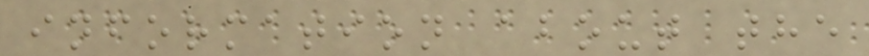information about the
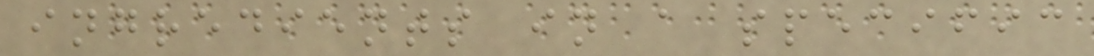ingredients in a specific
